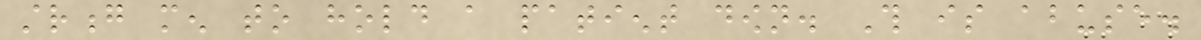strong men to hold a patient down. This is abuse.
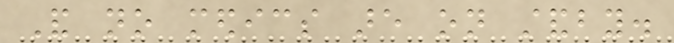And no medics are on standby.
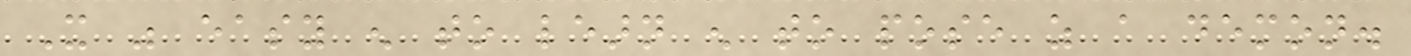It was easy enough to learn enough to pose as a demon.
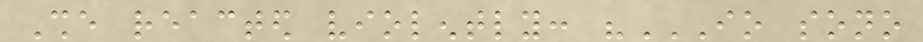She reacted violently: "IO SONO
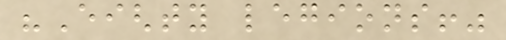"Eighty legions!"
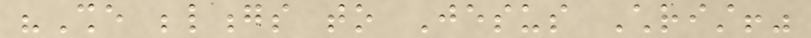"She belongs to Jesus Christ!"
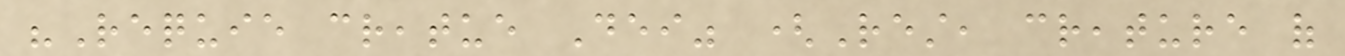"Requie creatue Dei" (Rest, creature of
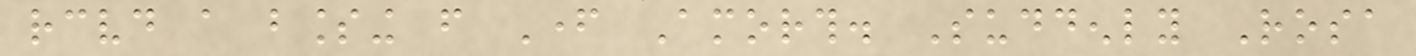received a blessing from Father Amorth. Suddenly Rosa
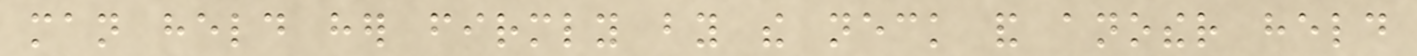man held her firmly by the neck and another held
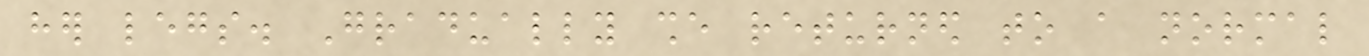her legs. Gradually she returned to a normal
